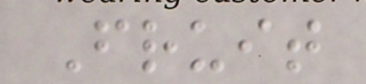Fruit
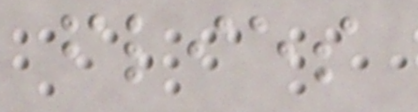flies
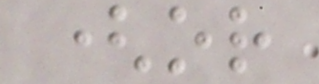(or
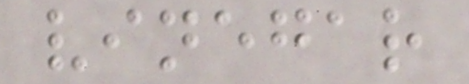vinegar
